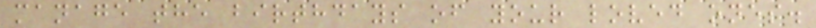manage the birthdays of your loved ones.
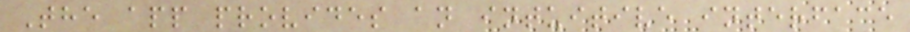The app provides an intuitive interface
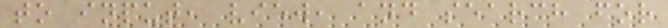to input, view, and search for
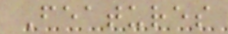Features
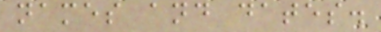names and dates.
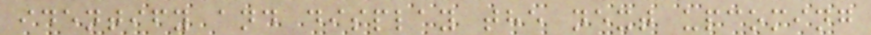identify and display the next upcoming
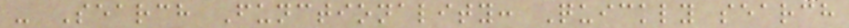- Search Functionality: Quickly search
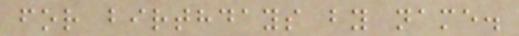for birthdays by name.
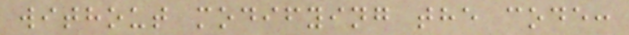without modifying the code:
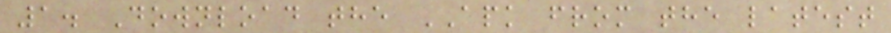1. Download the APK from the latest
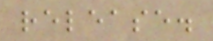release.
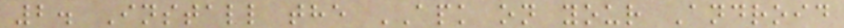2. Install the APK on your Android
